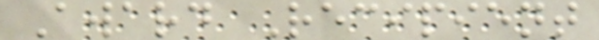Award Recipient
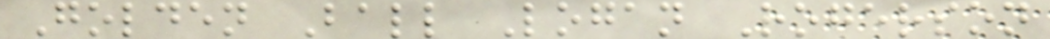Golden Ball Logan Rogerson
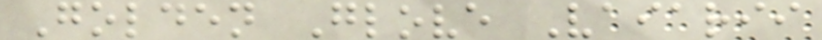Golden Glove Vaiarii
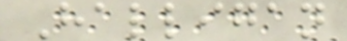Halligan
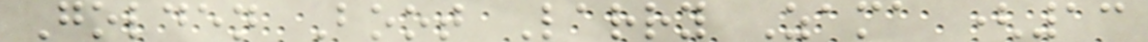Golden Boot Larry Zama (13
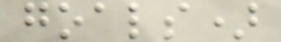goals)
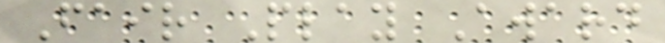Fair Play Award
